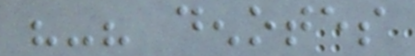"-" denotes
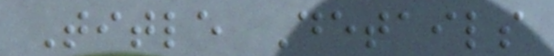Title Details
